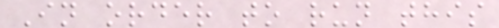In order to run this
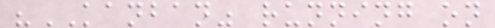"KANBAN" running on
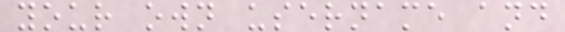your own username and
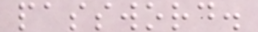password.
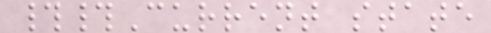##Current state
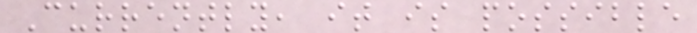Currently, it is possible
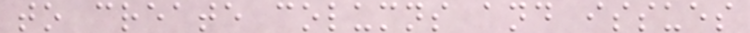to create columns and issues
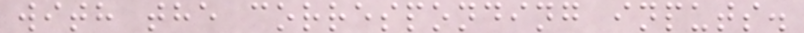with the corresponding inputs.
